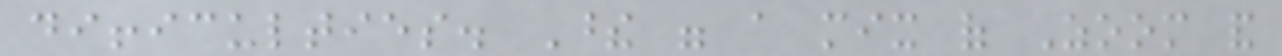difficulties. These were a mix of Zoom and
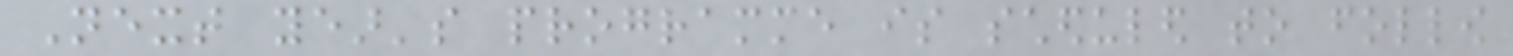Next year's programme is scheduled to follow
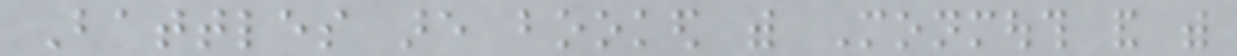Battles are booked with Monmouth and with
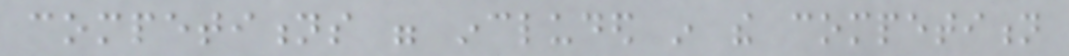competitions were included in the competition
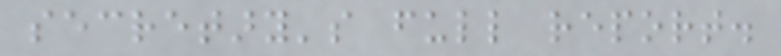secretary's full report.
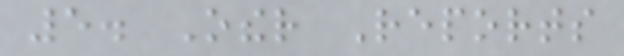5. Other Reports
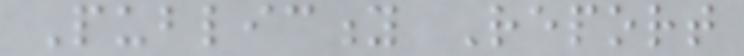Publicity Report
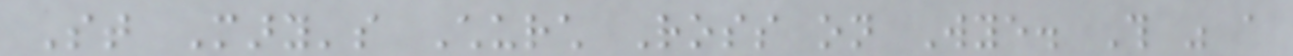St Mary's Church Ross on Wye. This was a
